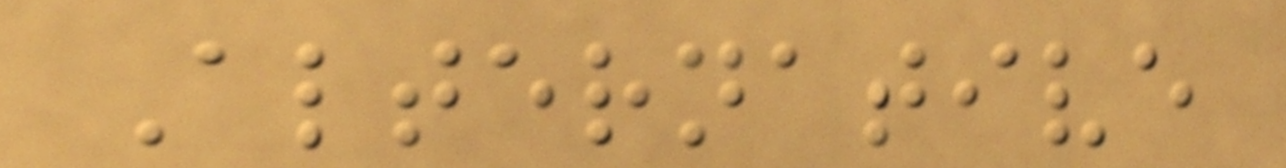Alternative
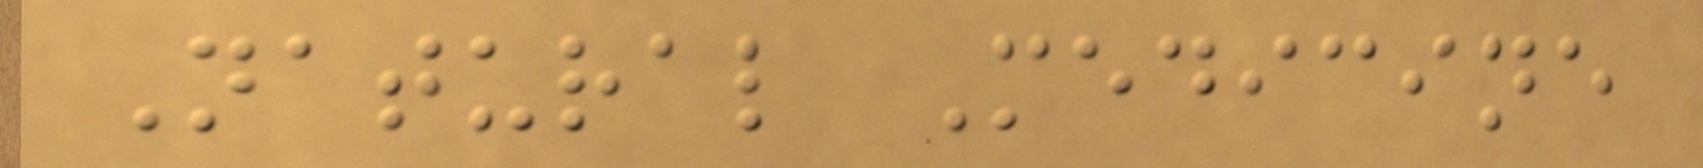Natural Medicine
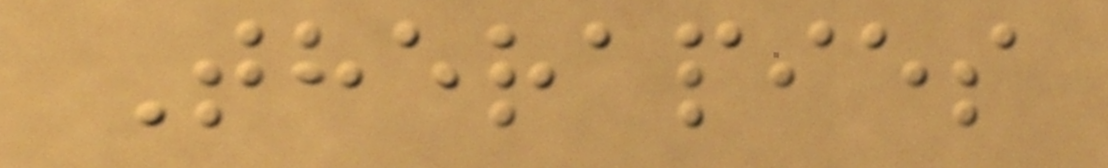Therapies
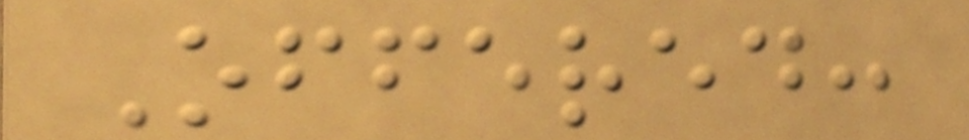Offered:
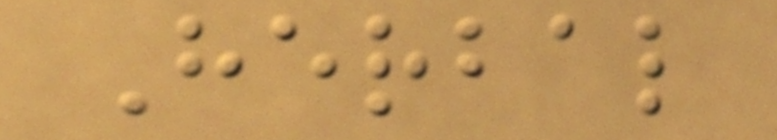Herbal
